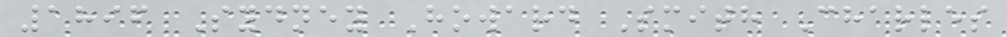1896 Sydney Howard Smith Charles
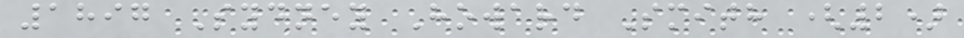1897 Sydney Howard Smith (2)
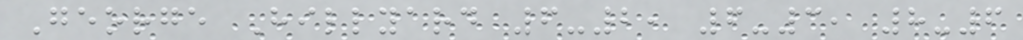George Hillyard 6-2, 6-3, 8-6
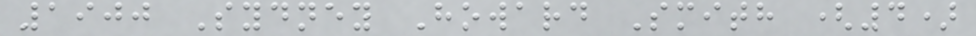1900 Sydney Howard Smith (4)
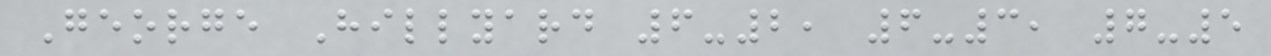George Hillyard 6-2, 6-3, 7-5
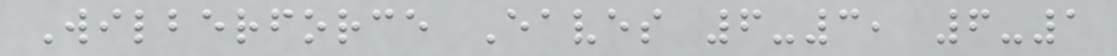Wilberforce Eaves 6-3, 6-1
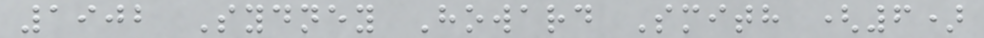1902 Sydney Howard Smith (6)
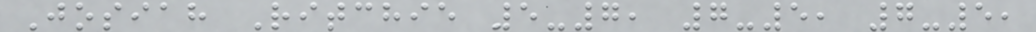Josiah Ritchie 5-7, 7-5, 7-5,
